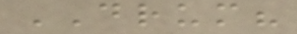DRUM?
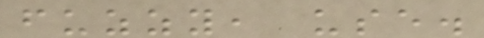fuzzy, use.
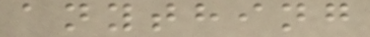anything
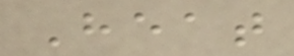Heat
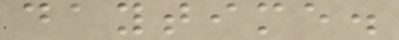daytime.
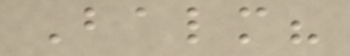Balm?
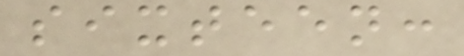sixteen:
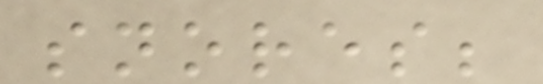snores;
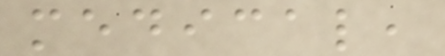medical,
